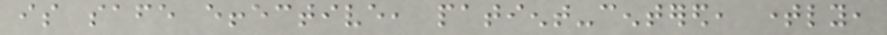is safe effective, patient-centered, timely,
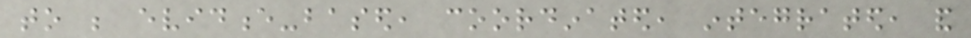to be evidence-based, coordinated, integrated, and
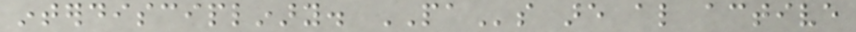interdisciplinary. PAs are also active
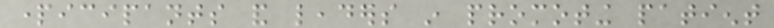participants and leaders in promoting patient
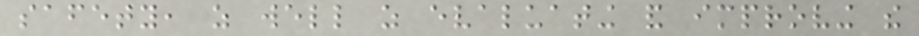safety, as well as evaluating and improving the
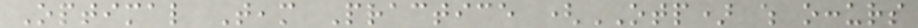Optimal Team Practice (OTP) which occurs
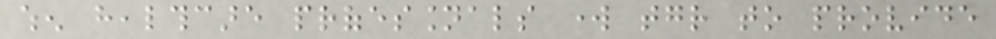when healthcare professionals work together to provide
